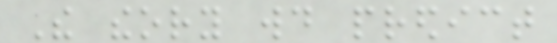The theory would predict
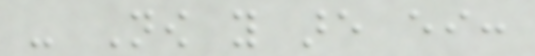- Now you are either:
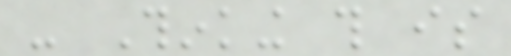- Thinking this is
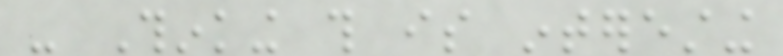- Thinking this is interesting
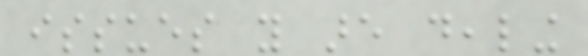issues you are dealing
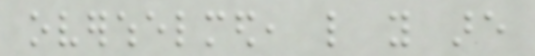overwhelmed, like you are
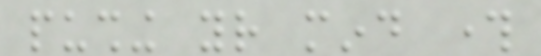pushing your mind through
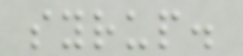syrup.
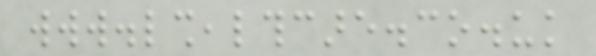www.lshealthcare.co.uk
